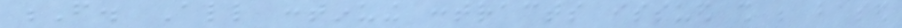F. All continuing contracts issued shall be based
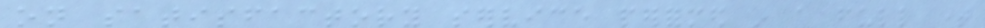on satisfactory service performed in a full time
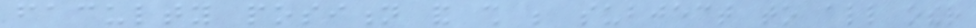faculty position and shall be subject to all other
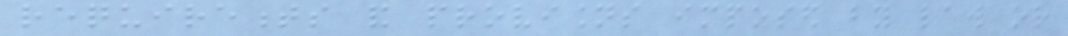requirements and provisions imposed by law or
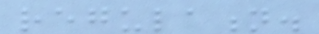regulation.
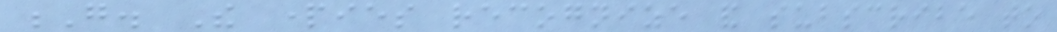G. The parties recognize and subscribe to
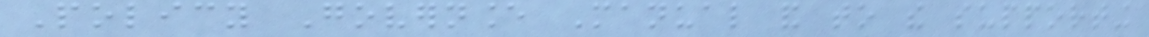Policy Governance Manual and to the supporting
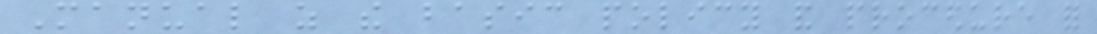Manual as the basic policy and procedure for
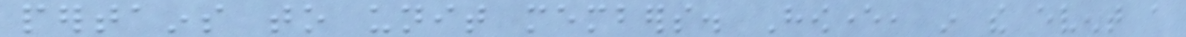pertains to unit members. However, in the event a
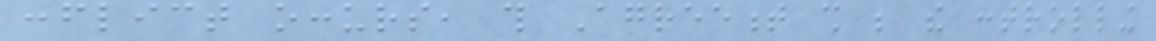conflict occurs, this Agreement shall be the controlling
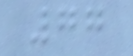77
